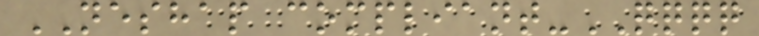NESHAP compliant-QQQQ
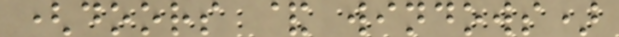(doors & windows)
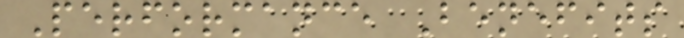Performance Benefits
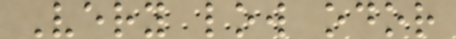Very low odor
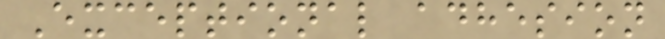Exceptional adhesion
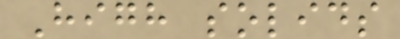High solids
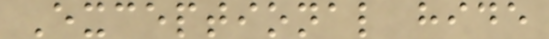Exceptional hide
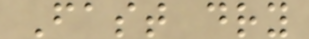Fast dry
